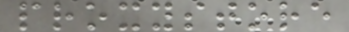proxystore
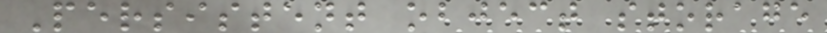Persistent object storage
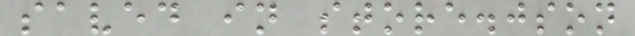saved in store.json
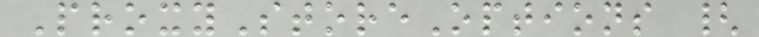ProxyStoreOptions {
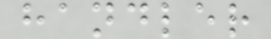handler
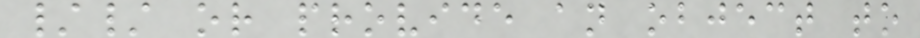// or provide an object to
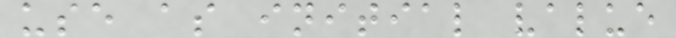use as initial value
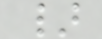}
